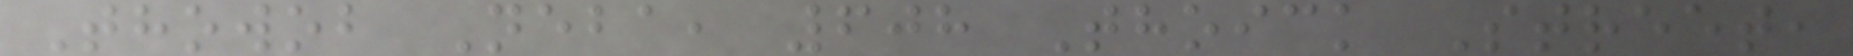Thowob Neba, 608 Thoick Street,
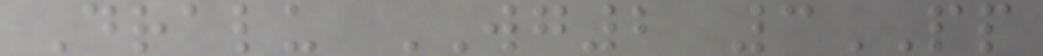Dralu WG2 3PP
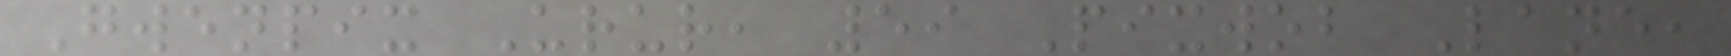Gwenpix Urur, 59 Pixwob Lane,
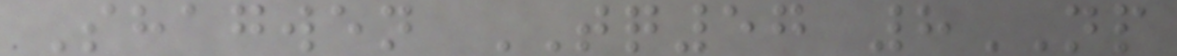Shagwen TQ57 8NP
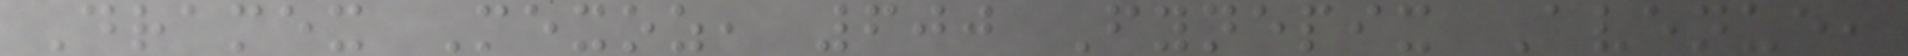Dramex Mexoz, 600 Fynepix Avenue,
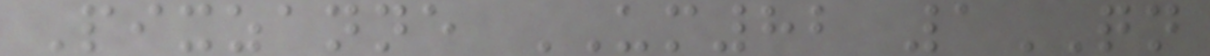Pixzanne UM82 1QN
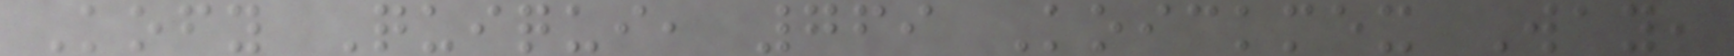Kofy Quiqui, 769 Koickmex Way,
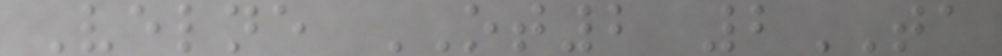Velne OT2 2TA
